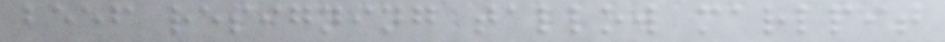beef resigning tallow marlpit
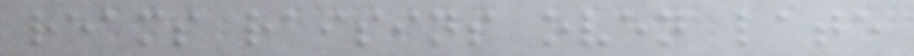reams raisins oven late
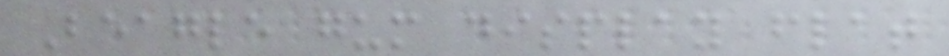Beagle gum display flat
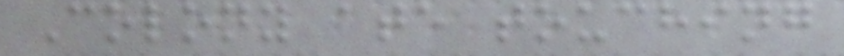Colony ate touching
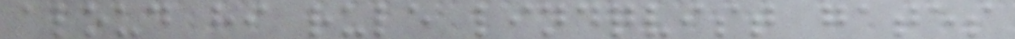aloud hi rule lindqvist gates
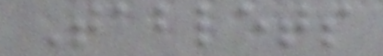Tablets
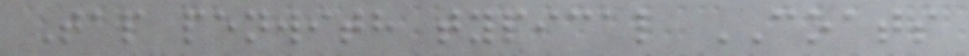Tap penwith typical COATS
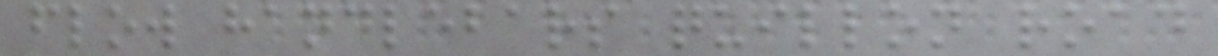flow handlebars quillon road
